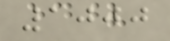1000
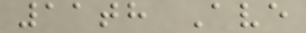11th Ave
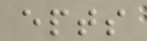epts
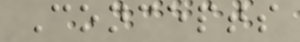Concepts
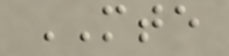MTE
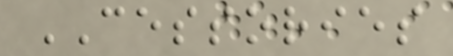CESSORIES
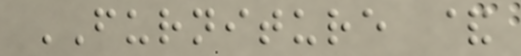FURNITURE &
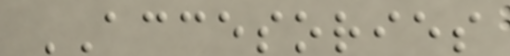ACCESORIES
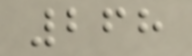268
